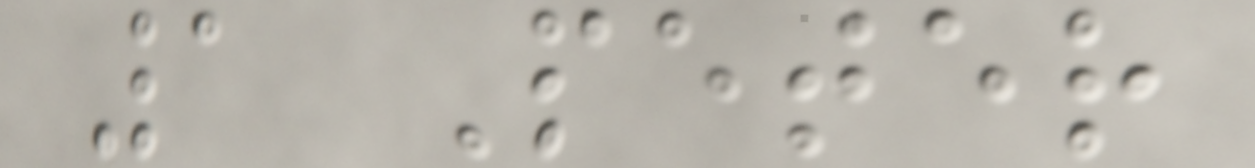1 Peter
